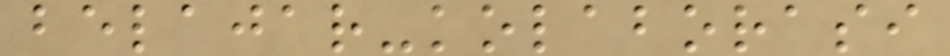belajar-kolaborasi
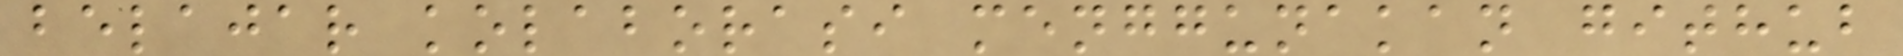belajar kolaborasi menggunakan github
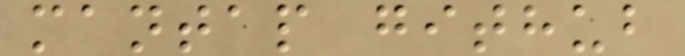mantap github
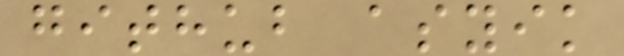github asyik
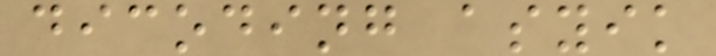dicoding asyik
